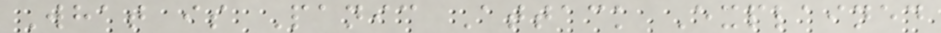What is Panic Attack Explained
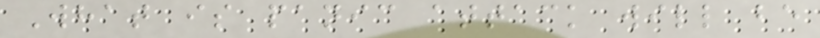What is panic attack will be
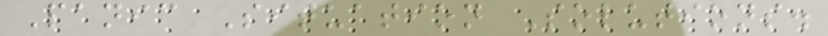Panic Situation Solutions.
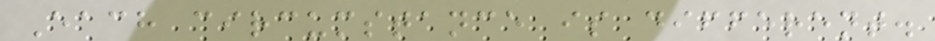Each circumstance is different.
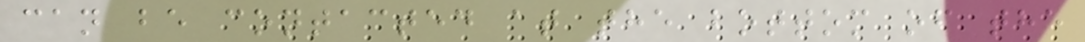can be contacted at the bottom of the
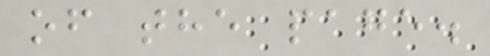of the page.
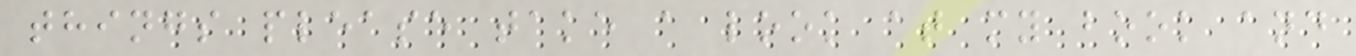things please take a look at my book and
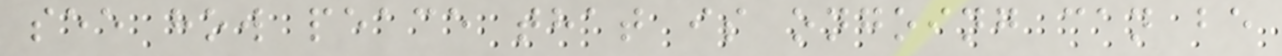see how peace that is ongoing can be
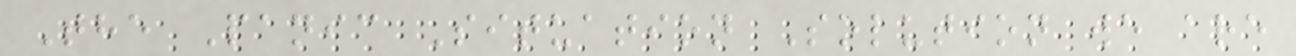The Panic Situation Solution we are
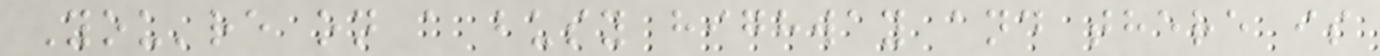You're on a busy highway and there is
